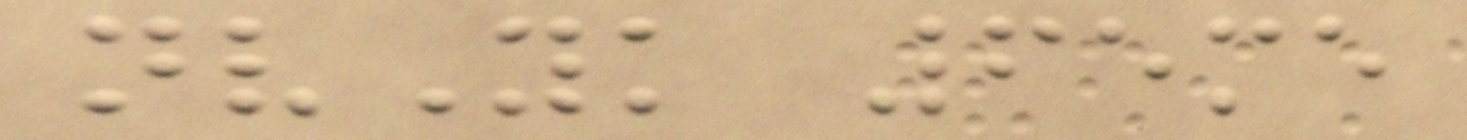nvYk 65me
